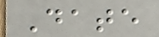Date
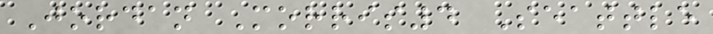Jordan Morris4 Seattle
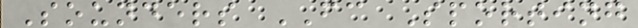Sounders FC Sporting
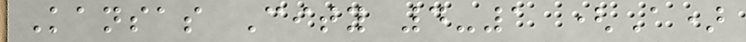Kansas City 4-1 (A)
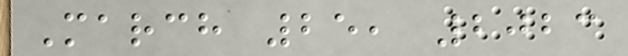March 25, 2023
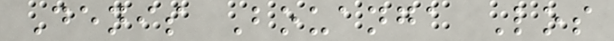Denis Bouanga Los
